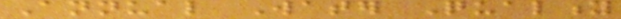Annual Water Quality
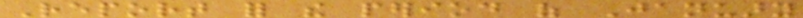Report for the period of January
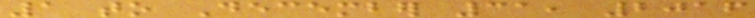1 to December 31, 2016
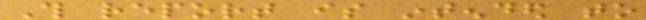This report is intended to
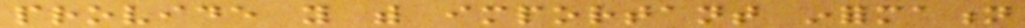provide you with important information
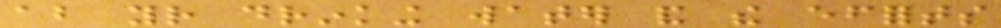about your drinking water and the efforts
